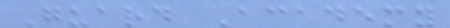Guard Academy
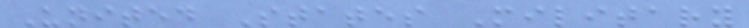United States Military
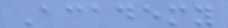Academy
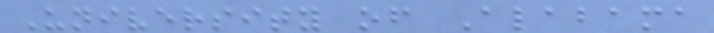University of Alabama
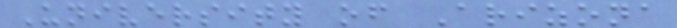University of Arizona
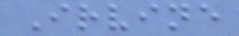Irvine
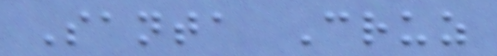Santa Cruz
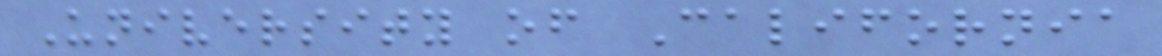University of California
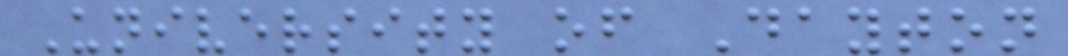University of Dayton
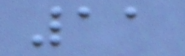11
